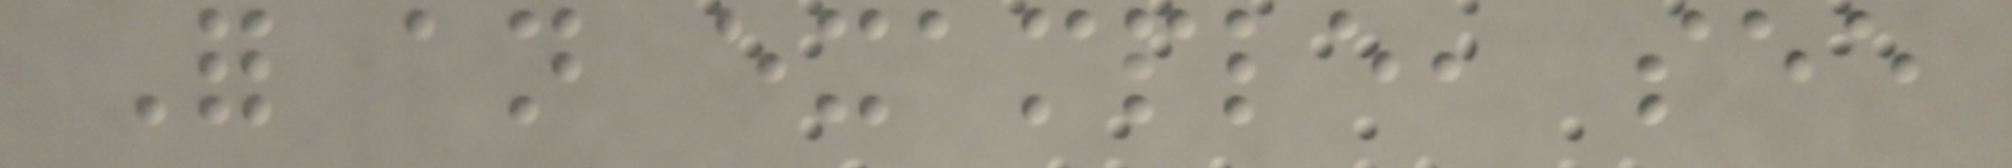For an example, see
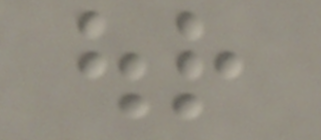our
